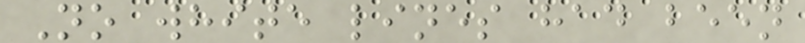No white lines had been
